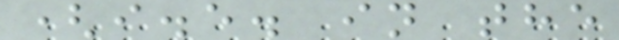(i.e. in the
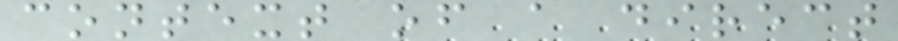context of a direct
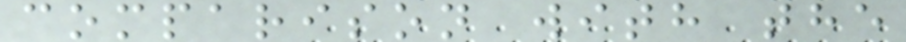comparison with the
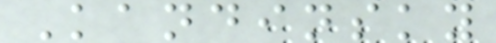Kandinsky
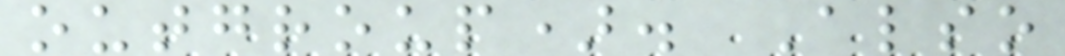outgroup). Also
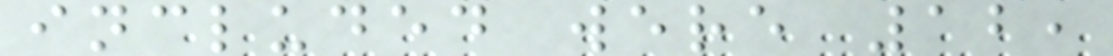included were 12,
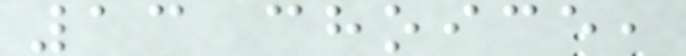13 choice,
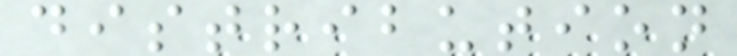distribution
